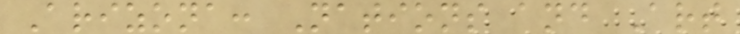Arizona: Nations and Art
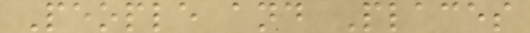People and Places
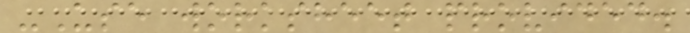-Use worksheet provided.
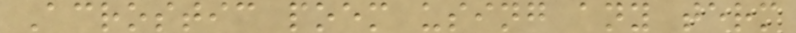Acrostic poem using any term
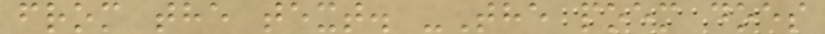from the text. -The poem does
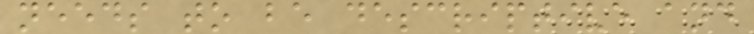needs to be descriptive and
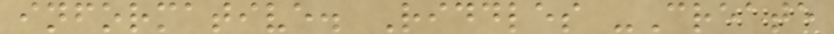informative. Riddles -Create
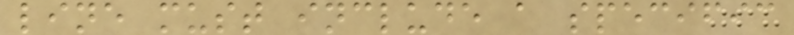line must include a specific
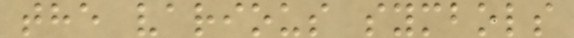the various symbols
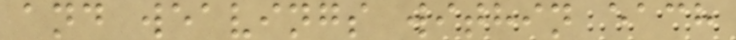and weavings within each
